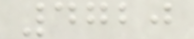4720
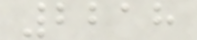2218
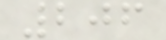206
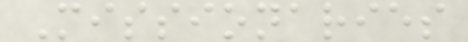Missionaries
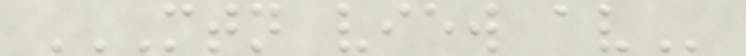MTN VIEW AV
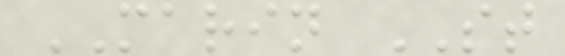MARIN ST
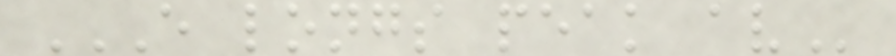E LONGS PEAK AV
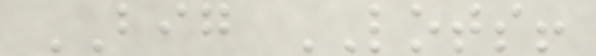BIG LOTS!
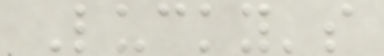Lucky's
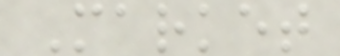Market
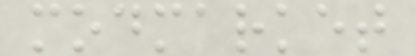modmarket
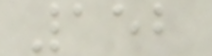152
